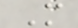M
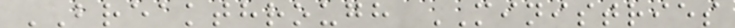BREAKTHROUGH MINISTRIES
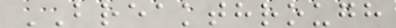BREAKTHROUGH
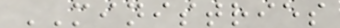MINISTRIES
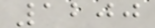1200
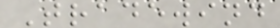Tradewind
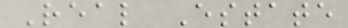Real Estate
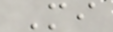Mi
